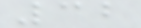32
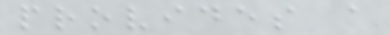provides a
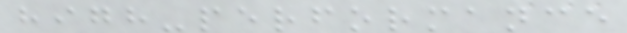high-performance
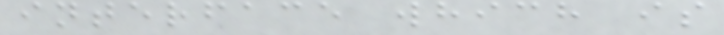interface which is
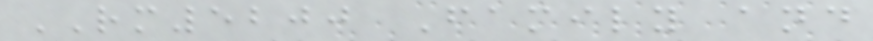RM5200 Family and
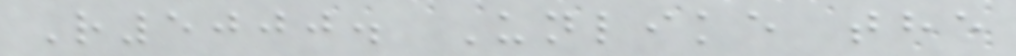R5000. Unlike the
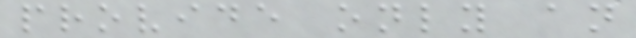provide only an
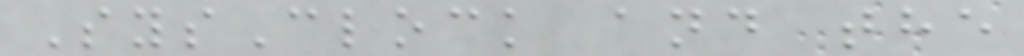SysClock and the
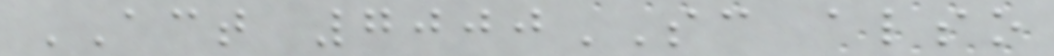ACT 7000SC also
